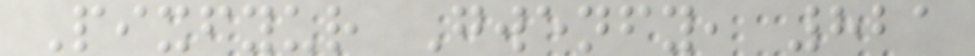Pixfyur Gwenfy, 821
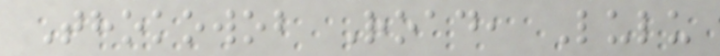Thokowob Road, Lulu
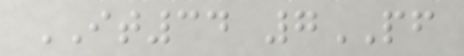IT34 7PF
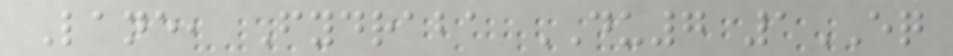Lane, Fydraba DU7 1EQ
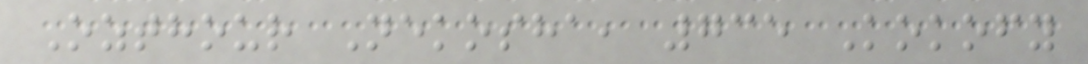Ozthour Nekosha, 735 Kokofy
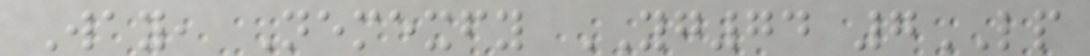Way, Nemexfy YG74 7LP
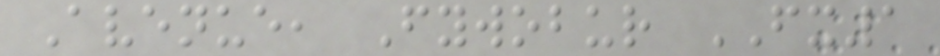Avenue, Fywobur FX1
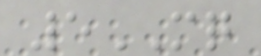5MQ
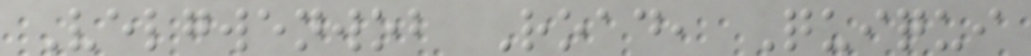Velgwenwob Road, Quiqui
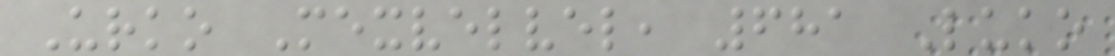Urko Mexvelvel, 681 Luko
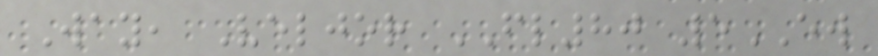Way, Veljor FL80 5EW
